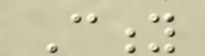City
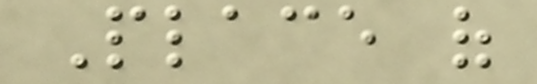Place of
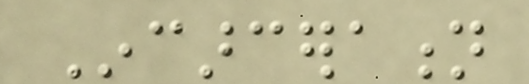Incarceration
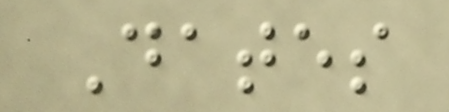Dates
